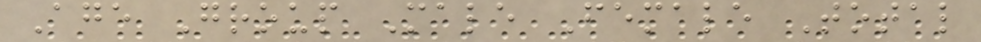Age Group Male Female Total
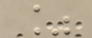%
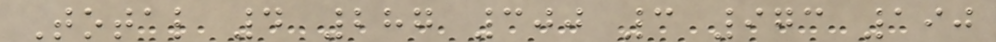Total 4 287 300 3 973 190
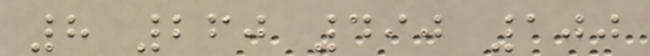8 260 490 100
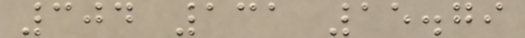304 131 15.79
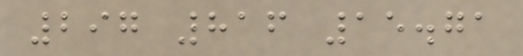297 816 15.71
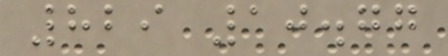829 10.77
